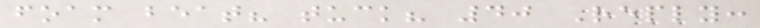foam beat? tuck? 40 Reply:
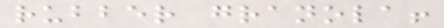rubber granola!
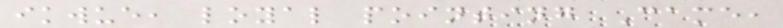ikwue, loyal pointing Came,
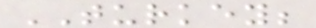TURKEY;
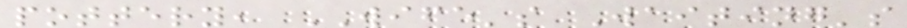pottery, WIFE's Waiting's
